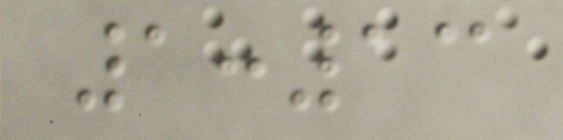1:13
